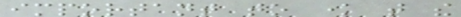important to know that the
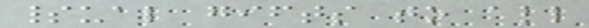spiritual gifts to all
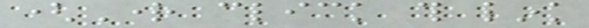(Right click this link
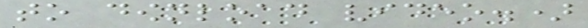to download video.)
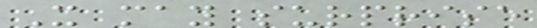It may surprise
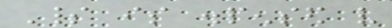Spirit is dispensed very
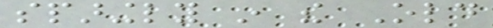sparingly in the Old
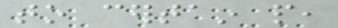to certain people,
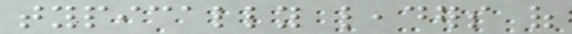typically leaders of
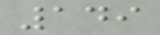149
